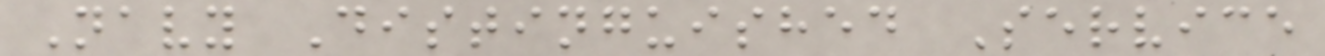Navy Distinguished Service
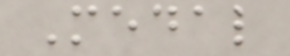Medal
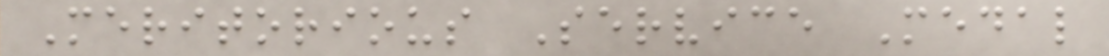Meritorious Service Medal
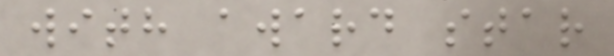with award star
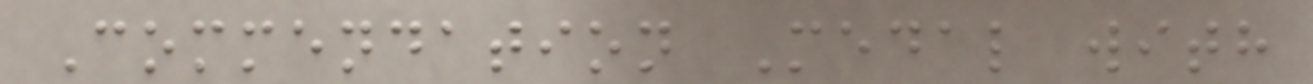Commendation Medal with
